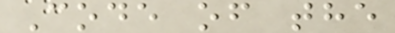Code of the
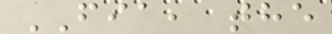FIA, the
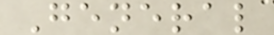General
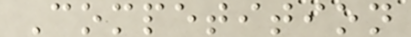Competition
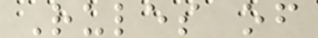Rules of
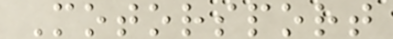Motorsport
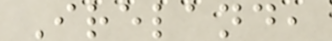Ireland,
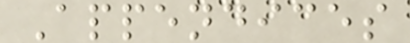Appendices
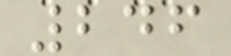246
